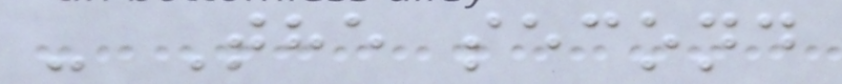- The second
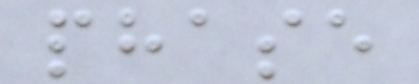phase
